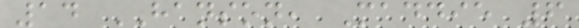14 HANSON, Maddie 6
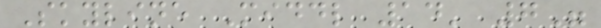Skyline Middl 14' 7"
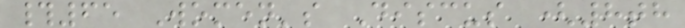#65 Women's Discus (8th
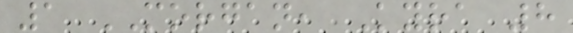1 MORGAN, Kyra 8
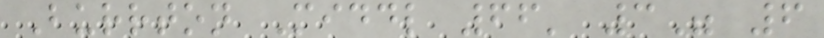Burrton Middl 66' 3" 6
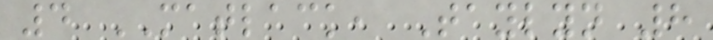4 MATLACK, Taylyn 8
